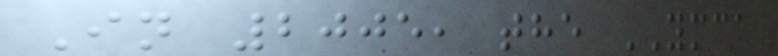In 2005, the YMCA
